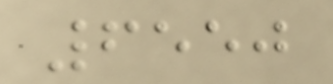6550
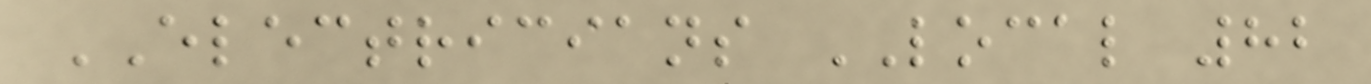ELECTRICIANS LOCAL 82
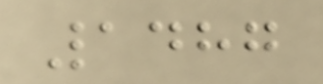1487
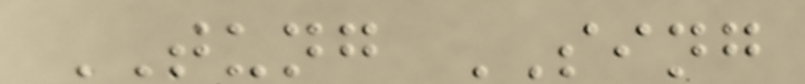TUNG SING
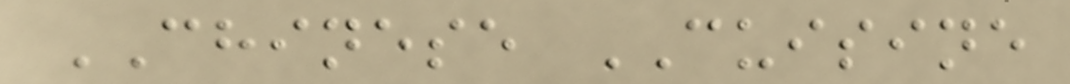CHINESE CUISINE
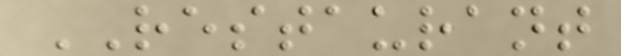RESTAURANT
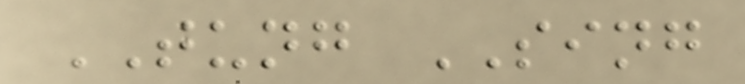TUNG SING
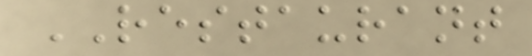RESTAURANT
